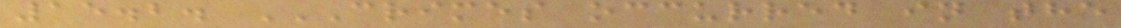15.2. CRIMES OCCURRED IN THE
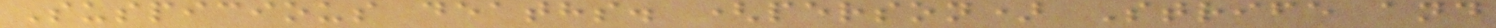Suspicious deaths. (person) Strife and
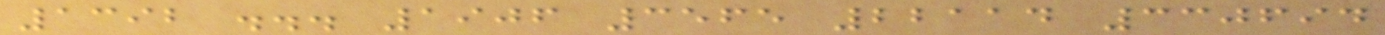1392 ... 1906 3565 22114 330694
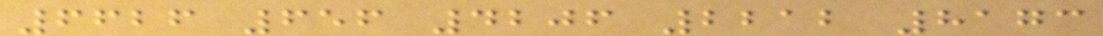6626 656 4206 2212 8173
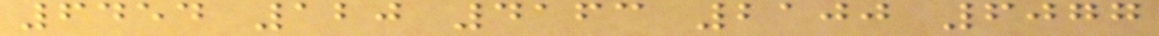6454 120 4163 2100 6077
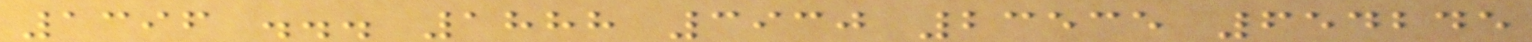1396 ... 1888 3930 23535 654245
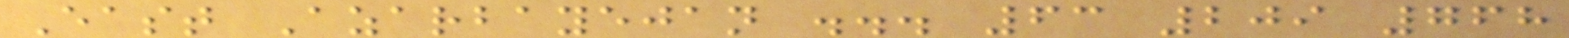East Azarbayejan ... 63 209 768
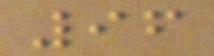96
